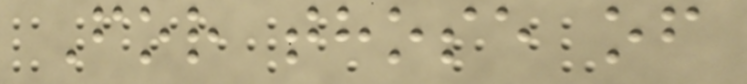For those of
